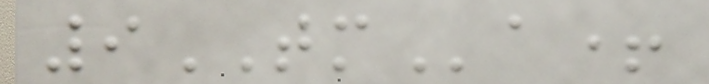9TMa+
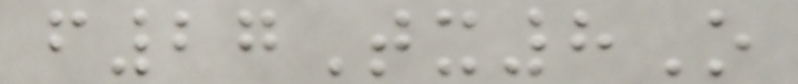f27Tx8O
